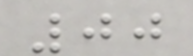00
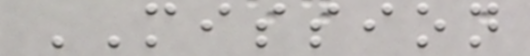MISSION
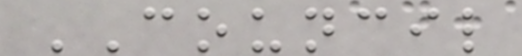COUNCIL
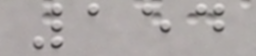154
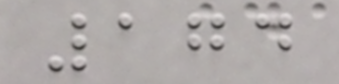174
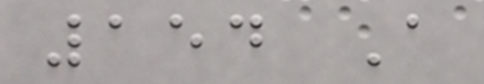154 A
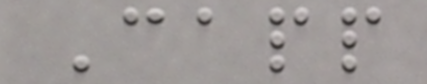Capp
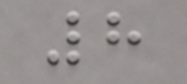8
